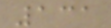131
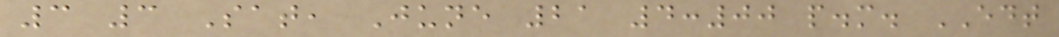3 3 Sat, June 21 4:00 p.m. EDT
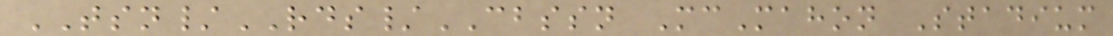TSN/RDS/CBSSN McMahon Stadium
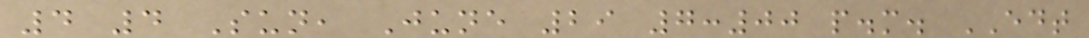4 4 Sun, June 29 7:00 p.m. EDT
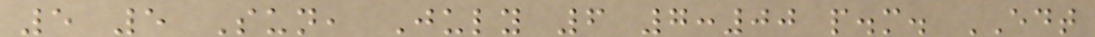5 5 Sun, July 6 7:00 p.m. EDT
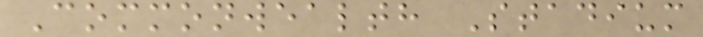Commonwealth Stadium
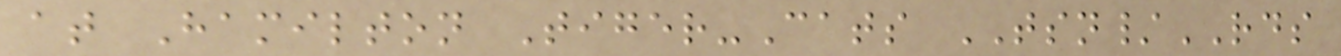at Hamilton Tiger-Cats TSN/RDS
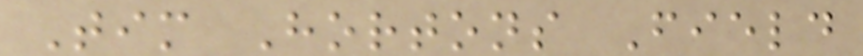Tim Hortons Field
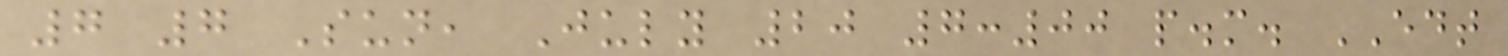7 7 Sun, July 20 7:00 p.m. EDT
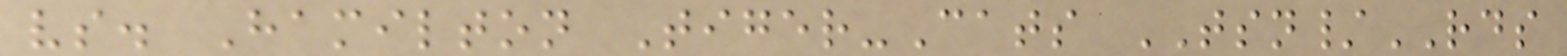vs. Hamilton Tiger-Cats TSN/RDS
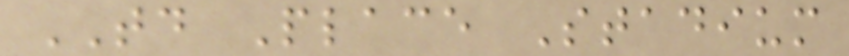TD Place Stadium
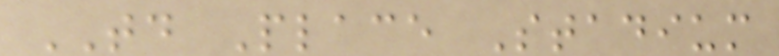TD Place Stadium
